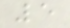5
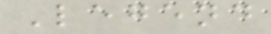Legend
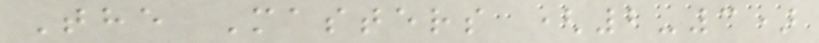The Masters (2-3)
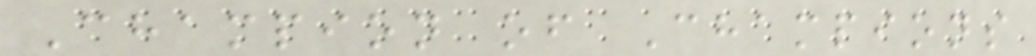Champion of Champions
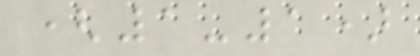(1-1)
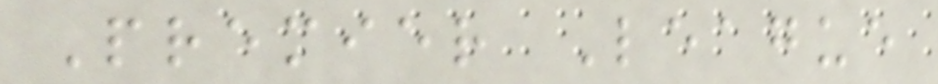Premier League
